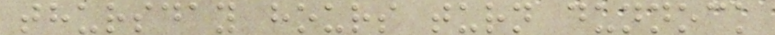thursday hours turn dunnock
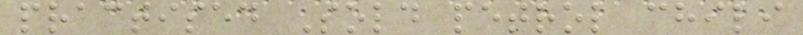practised Sold petrol chili
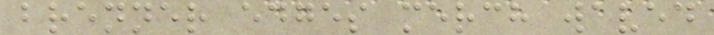brenner edges merch waved
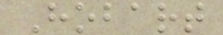Hobart
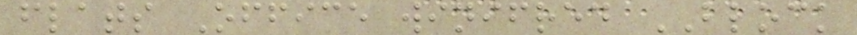flats Office winifred BLOCK
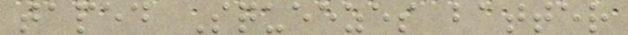taped Squeezes batter
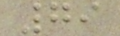79
